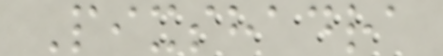Pixshadra
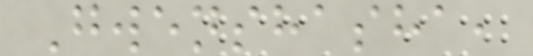Gwenshasha,
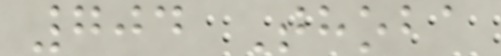704 Thoba
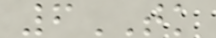6TK
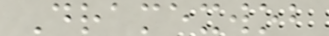Dramexwob
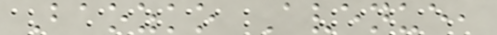Baozko Avenue,
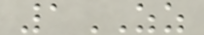1ZZ
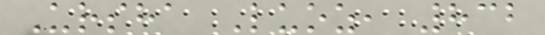Ursha Luoz, 832
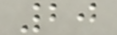20
